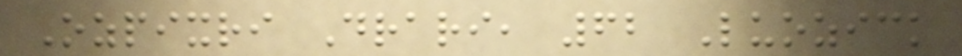Ozpixri Drari, 62 Luozick
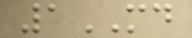1MD
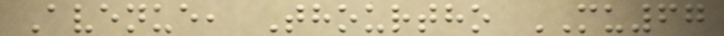Avenue, Thourtho MU67
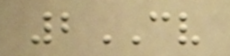2CV
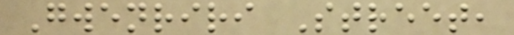Gwenriri Street,
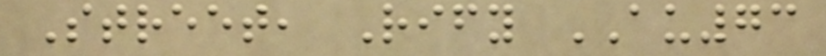Street, Rify AU73
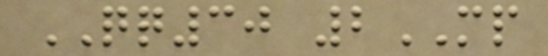QQ30 2MP
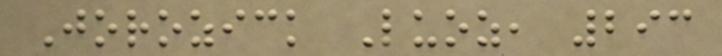Jorozick Luoz, 293
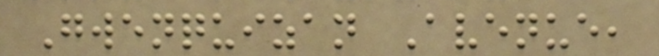Gwenquizan Avenue,
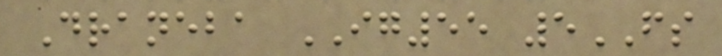Draneba IG55 5FS
